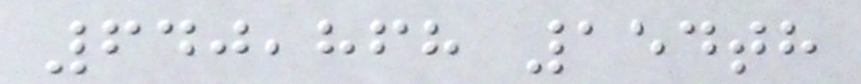640,868 154th
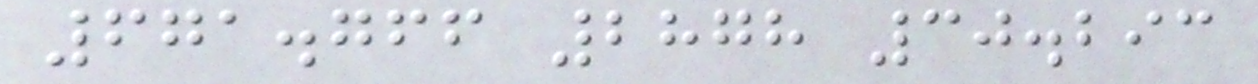671.766 2878 30.293
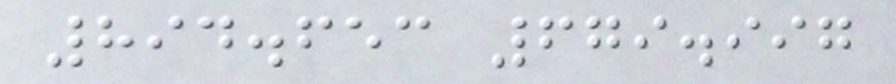894.653 679.997
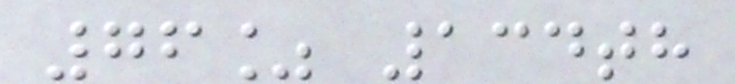76% 134th
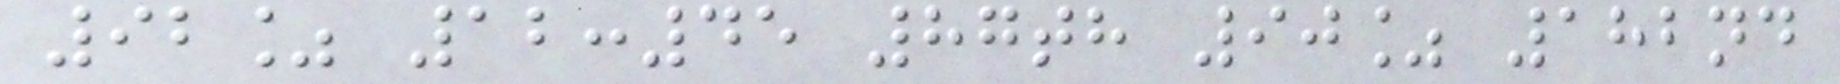92% 12:45 87th 90% 182nd
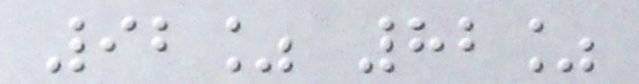92% 82%
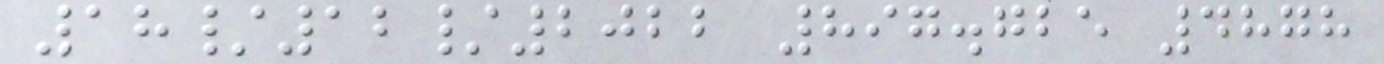18/12/2022 897.725 4878
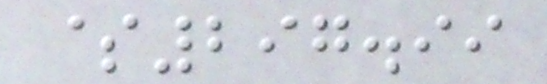$297.99
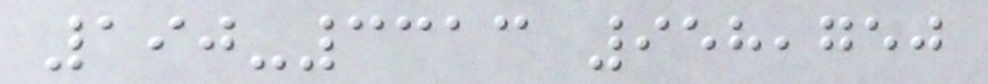190-3313 958,750
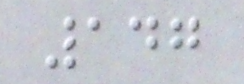147
